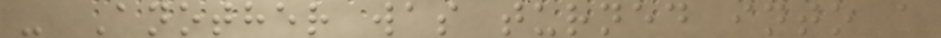- Another was turned into a
